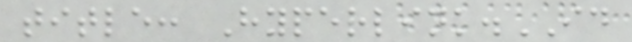title: Hyperlink.ID
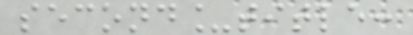second_title:
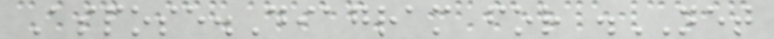Aspose.Diagram for .NET
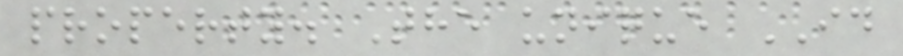property. The unique ID
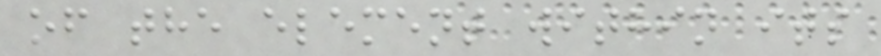of the element within its
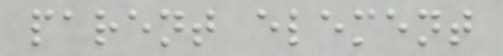parent element
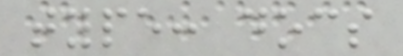type: docs
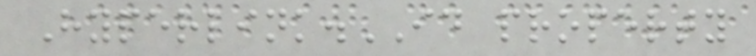Hyperlink.ID property
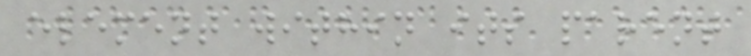element within its parent
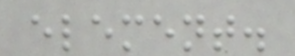element.
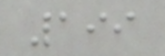199
